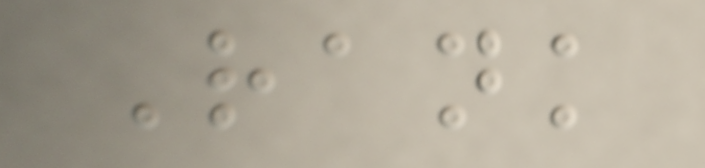Rank
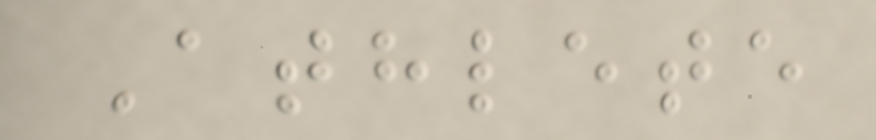Athlete
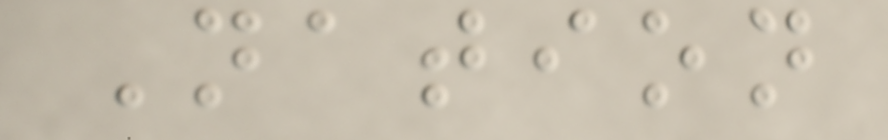Nation
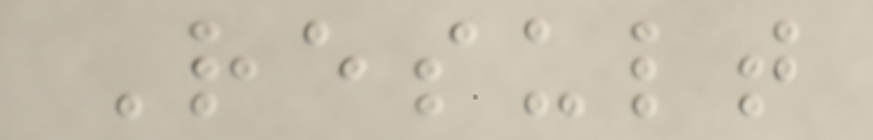Result
